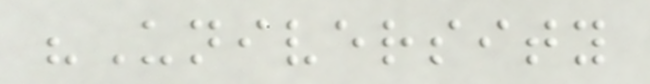"University
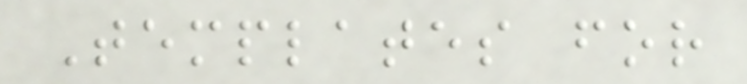Templates for
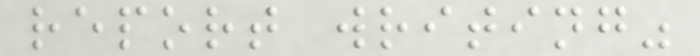report writing"
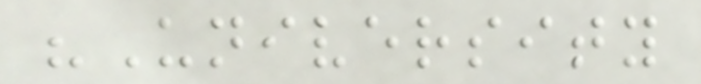"University
